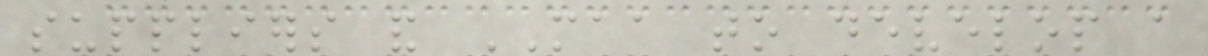suppliers and MAA to develop a
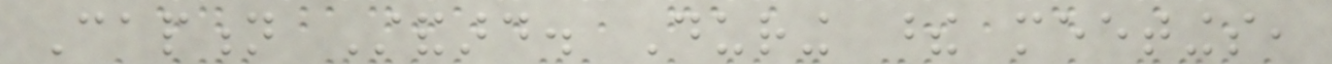Caption Standard. During these meetings,
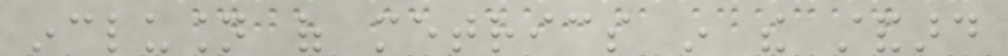inclusion of metrics in the standard
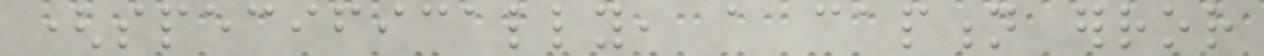(specifically, a caption error
